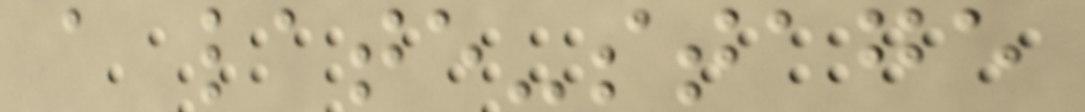a late-stage
